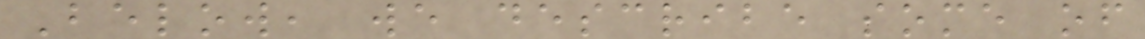Below, we describe some of
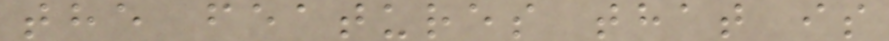the features that is
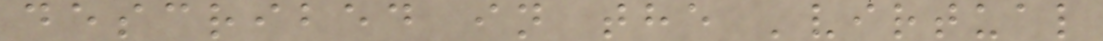described in the 'virtual
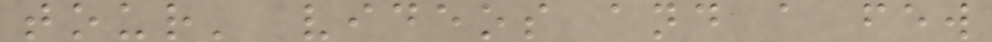tour' videos and a few
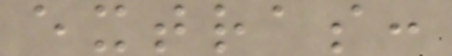extras:
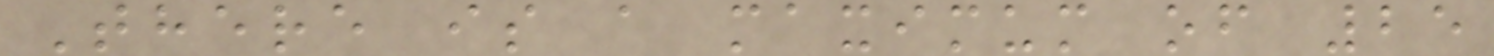There is a maximum of 25
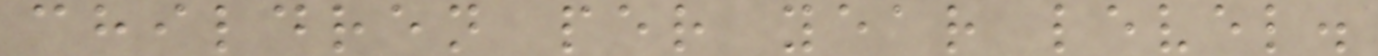children per year level.
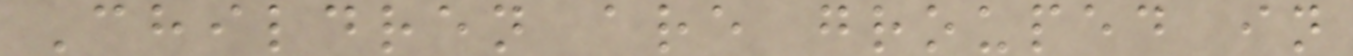Children are grouped in
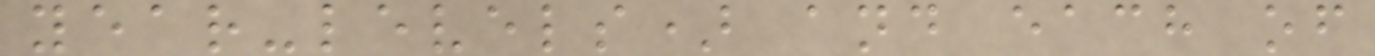year-levels) and each of
